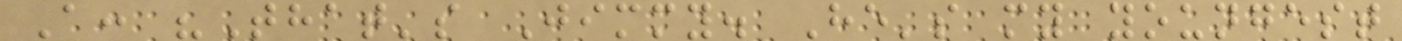A: "That's Jimmy. He's my youngest
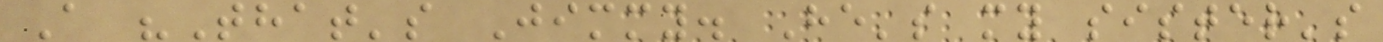A "That's Jimmy. He's my sister's
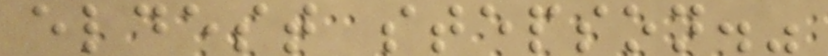eldest stepson."
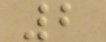2
